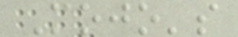Mojo's
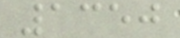1350
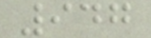947
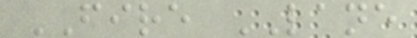FIRE LANE
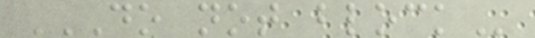DO NOT BLOCK
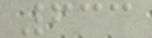633
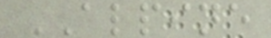ALPINE
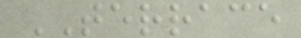TERRACE
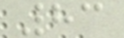83
